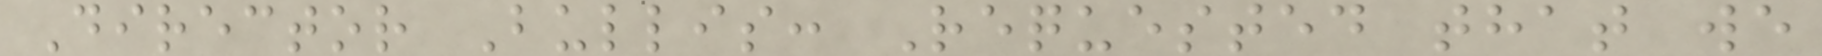Director Bullis: Requested that we
